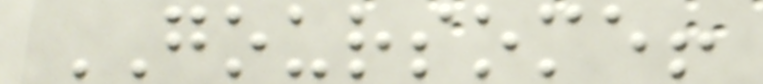GOURSOME!
